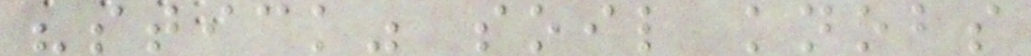"stick" soil knobs
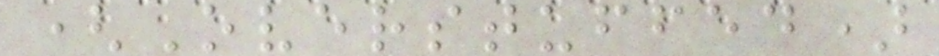(Overstuffed)
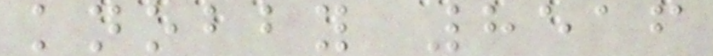knobby 8516
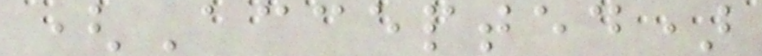(Accepted)
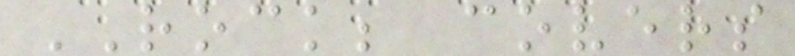ROCK; covers
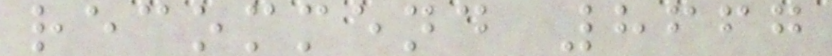recommend 8667
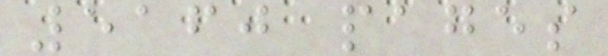5160 pages
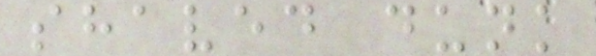shaved dunk
